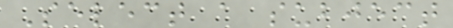Select a subject
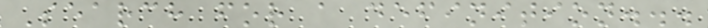Search for a definition...
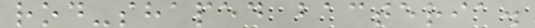rod-shaped bacteria.
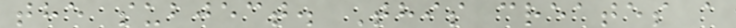the subject. This creates a
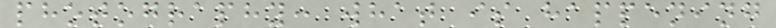photography: what is happening
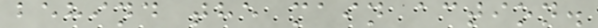behind the main action.
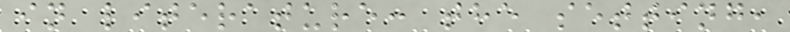in literature: the setting,
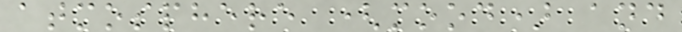atmosphere (mood) and
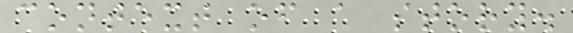context of a story.
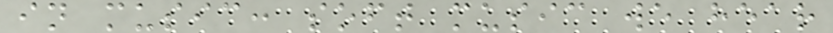in music: soft music we hear
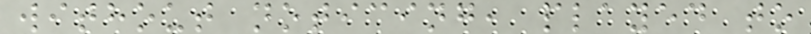without noticing, played to
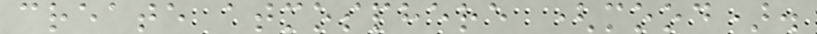create atmosphere (mood).
